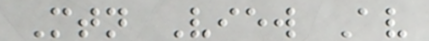Mtn View Av
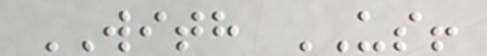WITH US!
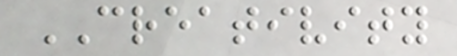CREATIVITY
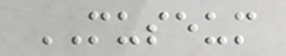MUSEUM
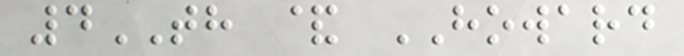4TH & HOWARD
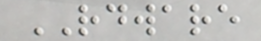RDWARE
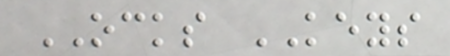OCKS KEYS
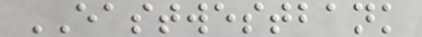EASTWESTBANK
